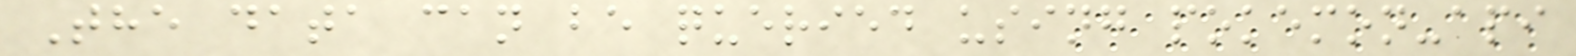The data can be queried using pokemon-api
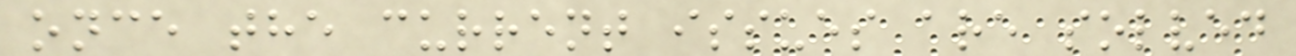once the current issues are solved
